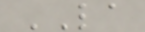LA
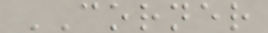CORNER
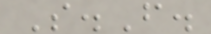S.F.
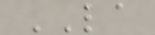LA
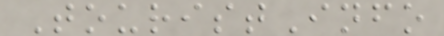TouristInfo
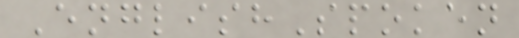EnglishSpoken
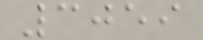3059
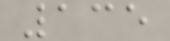135
